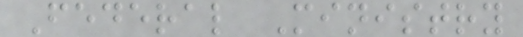Federal Ministry
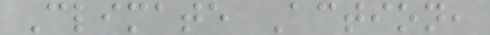Climate Action,
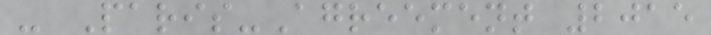- Paris-Agreement 2015
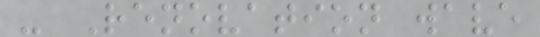- Renovation wave
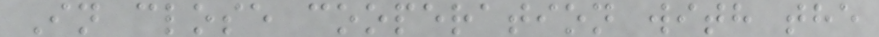In close cooperation with the
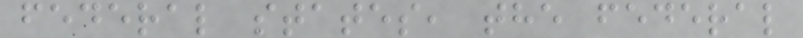federal states, the federal
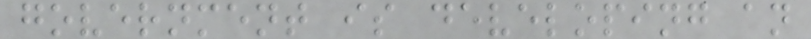government is developing an
